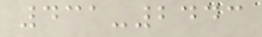431-2443
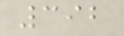392
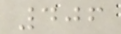406
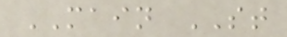MAIN ST
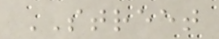STREET
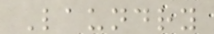Laundry
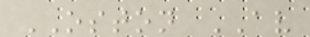OSTON AV
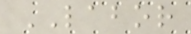LABOR
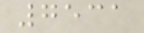7531
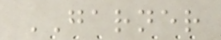GARNER
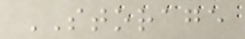STORAGE
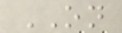ON
